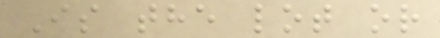Is the lot or
